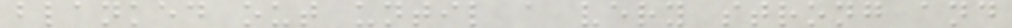blanked out until a very strong and
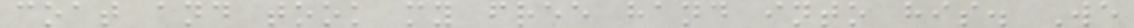coat and took my free hand into his. We
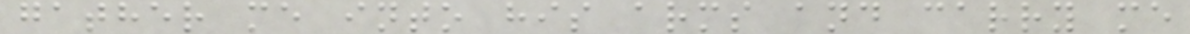gather me into his arms and carry me
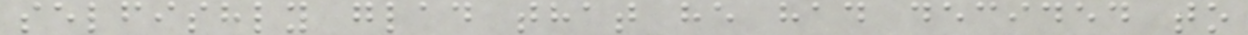selfishly glad that he had decided to
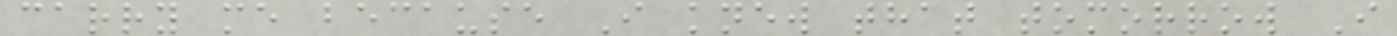carry me because I knew that tomorrow I
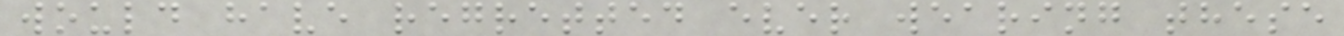would have regretted ever wearing these
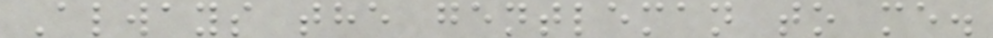Always the gentleman to me.
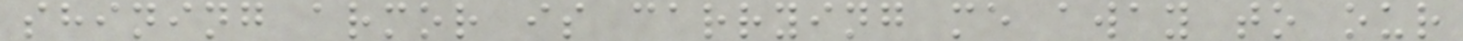shining armor is carrying me away to our
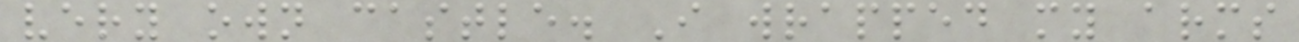very own castle. I wrapped my arms
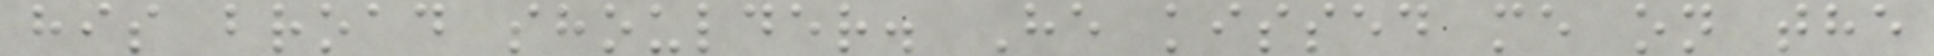his broad shoulder. He kissed me on the
